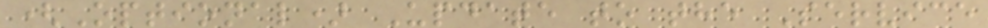(Optional) Update to the Service
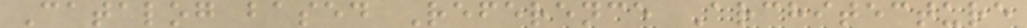Catalog based Reference Architecture
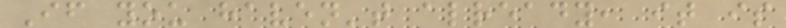If you haven't already, it is
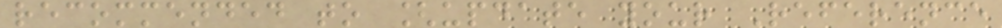recommended to [update your Reference
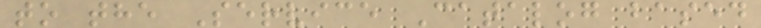to the Service Catalog based
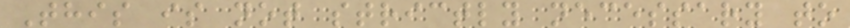This is not strictly necessary to
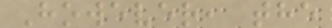However, the
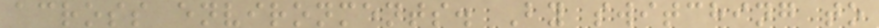across environments. By switching to
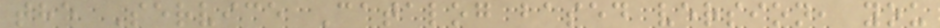the Service Catalog based version, you
